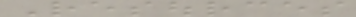Resources
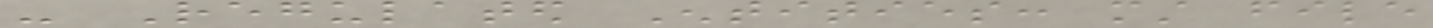- Regulated Entities: must file
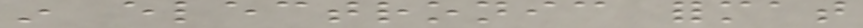in electronic format
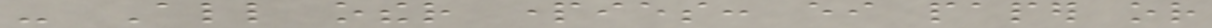- All other parties: either paper or
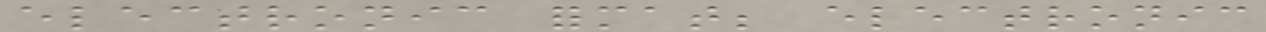electronic format; electronic
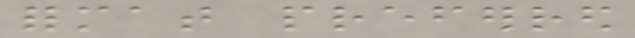format preferred
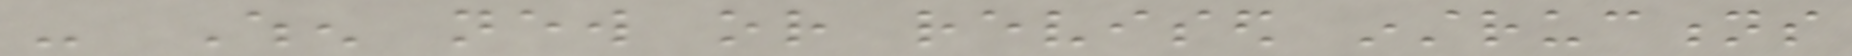- When new or revised instructions
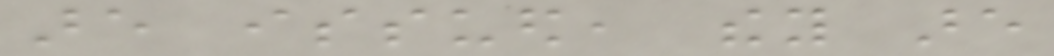are issued, they are
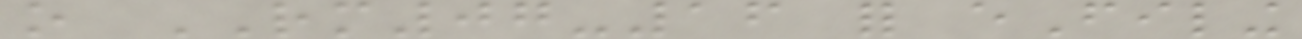o RM07-16 for eFiling
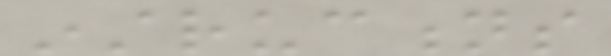instructions
